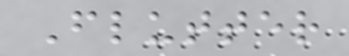Flutter
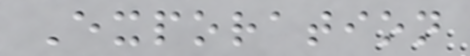Exporation
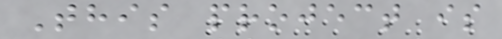This project is
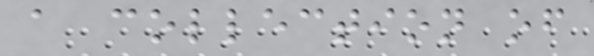a collection of
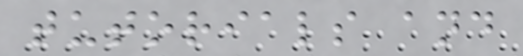tutorials and
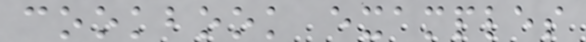cookbook examples
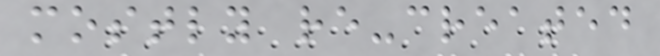mostly re-created
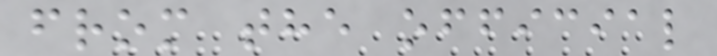from the official
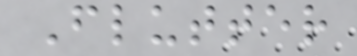Flutter
